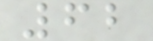62
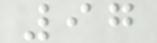97
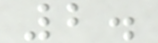2.
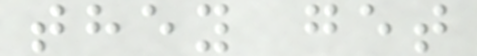they get
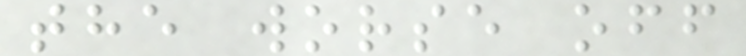the worse off
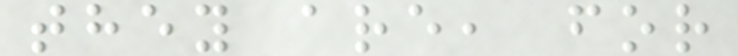they are, for
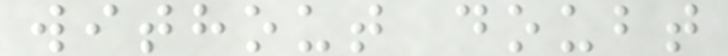without doubt
